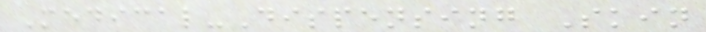Medical-Dispensing Skin
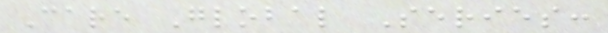Care Global Series:
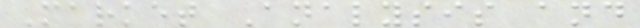Market Analysis and
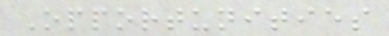Opportunities
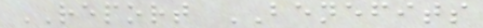REPORT BENEFITS
